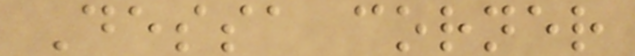Dessa corner
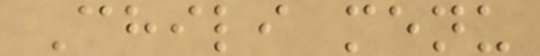Chili menu
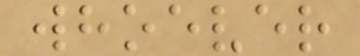whoever
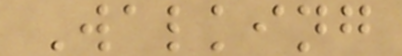Walking
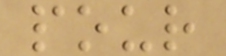pour
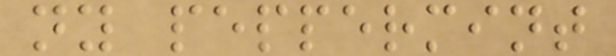ny peppermint
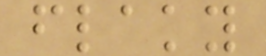flaky
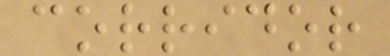corridor
